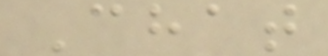Chat
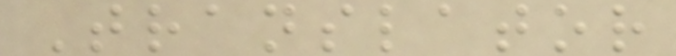Translator
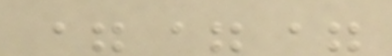===
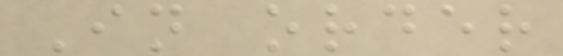In order
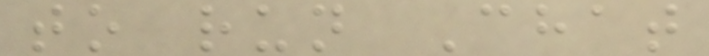to run Chat
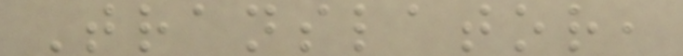Translator,
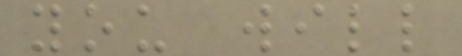you will
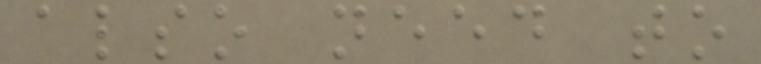also need to
